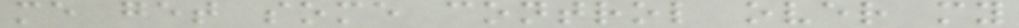me get some control over my
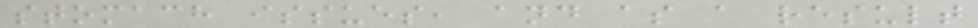stomach issues, and as a result
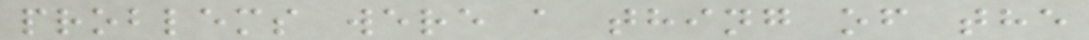problems were a thing of the
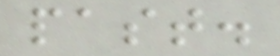past.
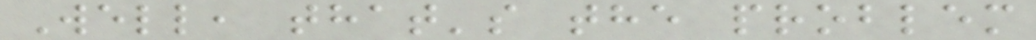Well, that's the problem
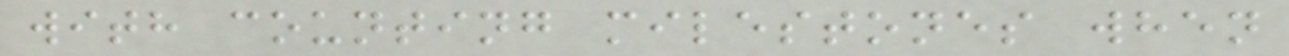with counting milestones when
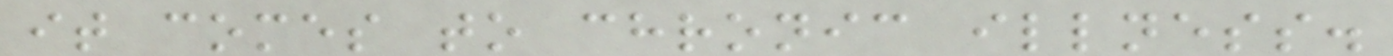it comes to chronic illness.
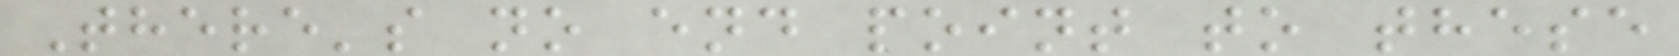There's no end point to these
